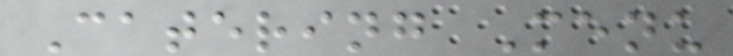Catering Menu
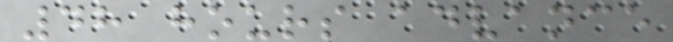48 hours advance
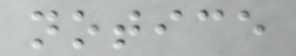notice
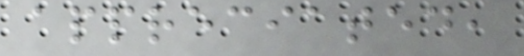appreciated,
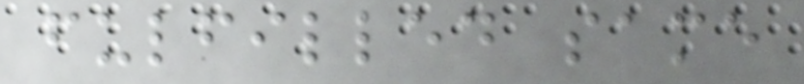fulfilled same
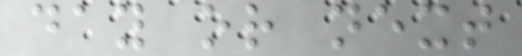day or next
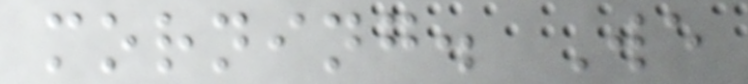morning. We
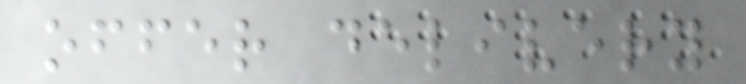offer delivery
